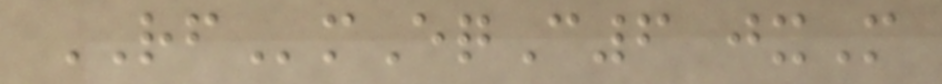RFmEqC6 jxM
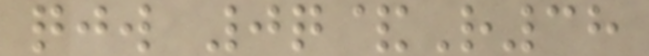qjw 0q&R38
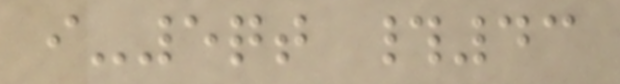i-5qt #43
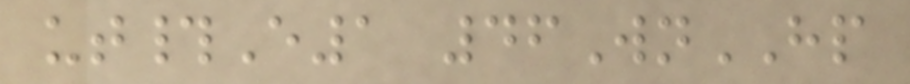ut#E1 46WnHP
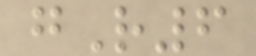gR6
